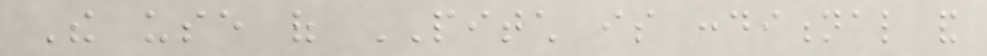The use of PITCH is conditional and
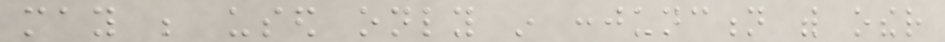may be used only in conjunction with other
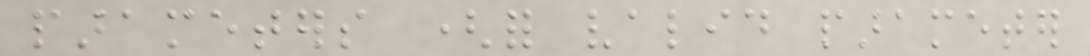parameters (for valid parameter
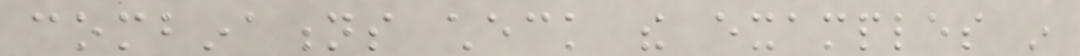combinations check the examples in
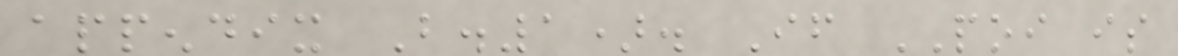appendix B.1). If POI is
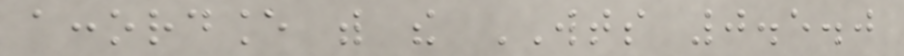accordance with the WTS 0.5.0
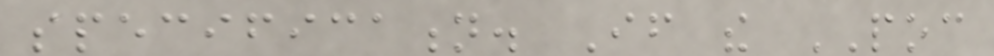specification. If the POC
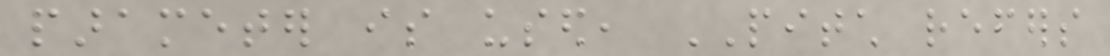parameter is used, PITCH refers
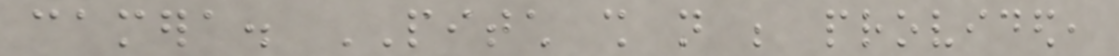camera. PITCH shall not be provided,
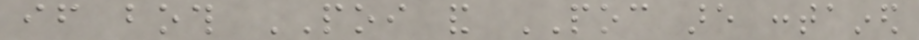if both POI and POC are contained
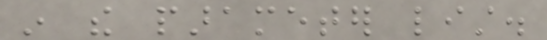in the parameter list.
